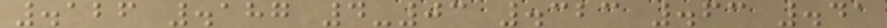.126 .187 4-03 .323 .63 .41
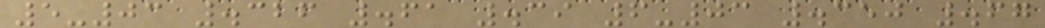5-03 .326 .61 .39 6-03 .350 .67
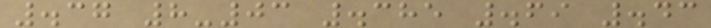.37 8-03 .385 .69 .43
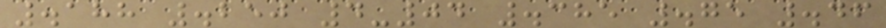.188 .250 4-04 .385 .75 .46
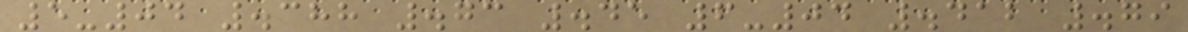5-04 .388 .73 .45 6-04 .412 .79
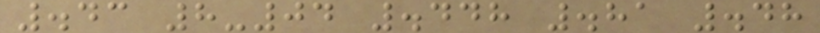.43 8-04 .448 .81 .48
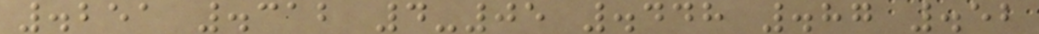.251 .312 4-05 .448 .87 .52
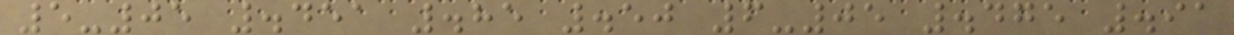5-05 .451 .85 .50 6-05 .475 .91
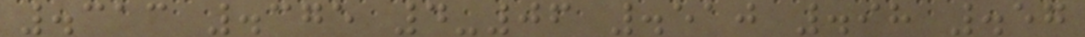.313 .375 4-06 .510 .98 .57
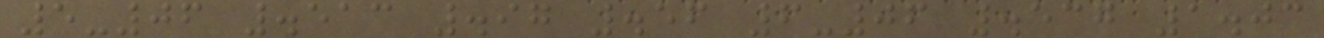5-06 .513 .97 .56 6-06 .537 1.03
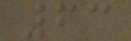63
